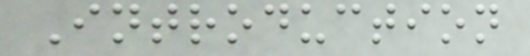Introduction
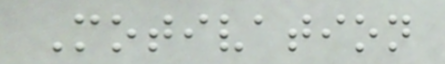Motivation
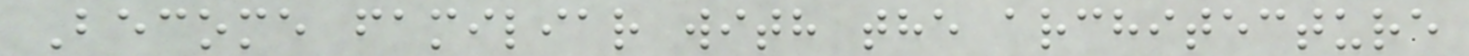Become familiar with the architecture
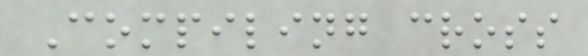Compiling cross
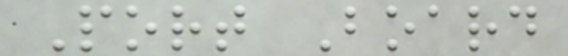Port Board
